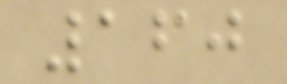160
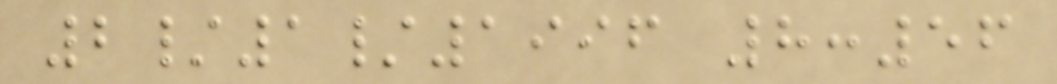2/1/1996 8:56
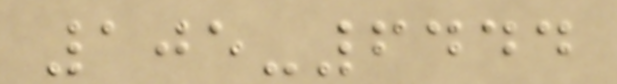105-6444
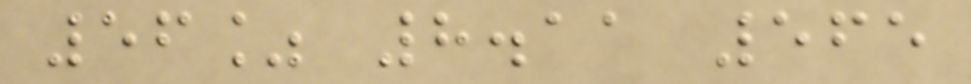56% 8.11 565
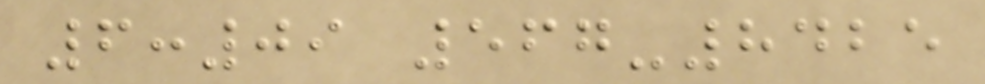6:09 567-8425
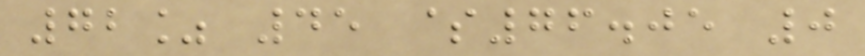72% 45 $76.05 0
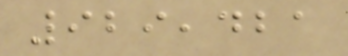929,421
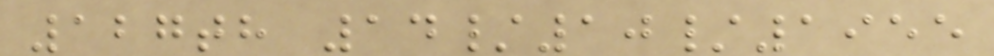127th 14/10/1955
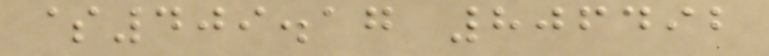$409.17 806492
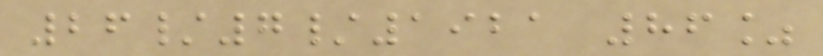26/7/1921 86%
